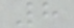8
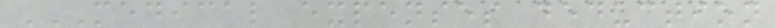MEDICAL EXPENSES DEDUCTION
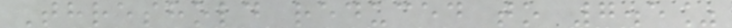Threshold reduced to 7.5%
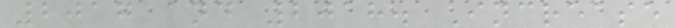2017 and 2018. Increase
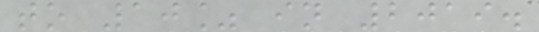to 10% in 2019.
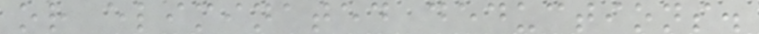or eliminated deductions.
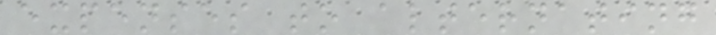expenses to alternating
